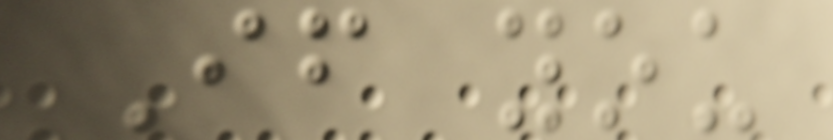If you
